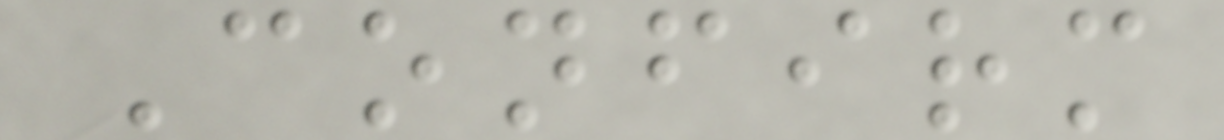Confirm
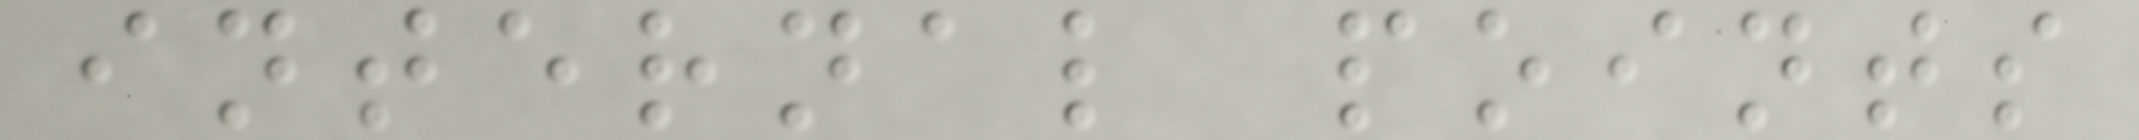internal points
